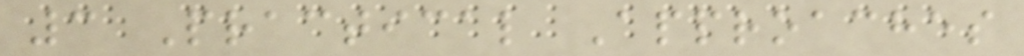3 Practical Approaches
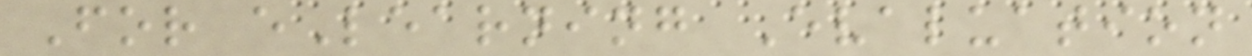For eLearning Evaluation
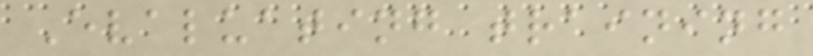Evaluating training
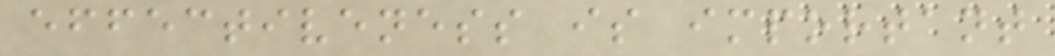effectiveness is important
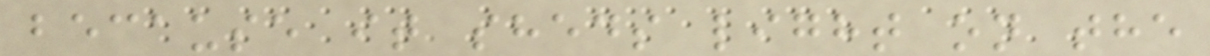because it sheds light on the
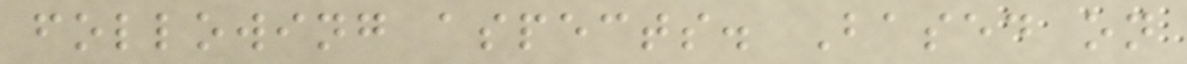following aspects. Based on
